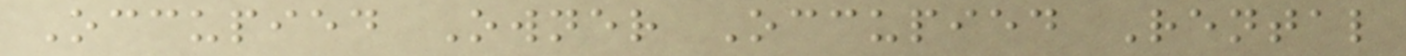Occupied Owner Occupied Rental
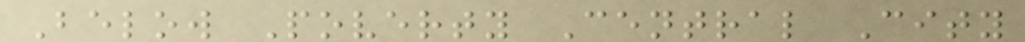Below Poverty Central City
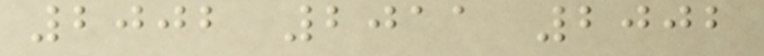2002 2011 2002
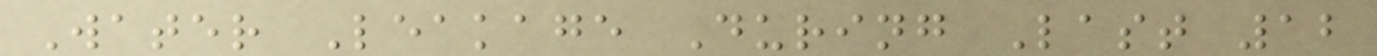Water Leakage During Last 12
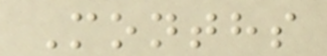Months
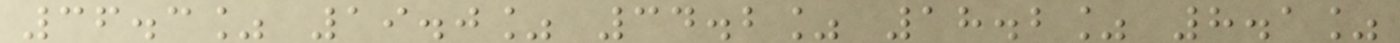36.3% 19.0% 34.2% 18.2% 8.1%
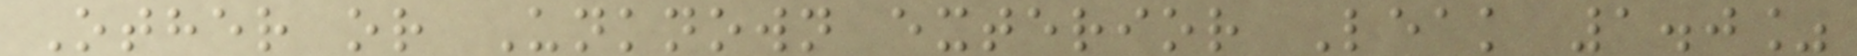Other or Unknown exterior Leak 1.0%
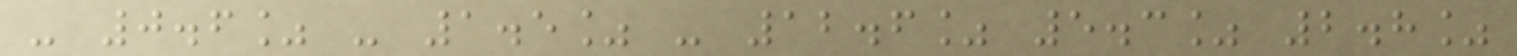- 0.6% - 1.5% - 12.6% 5.3% 2.8%
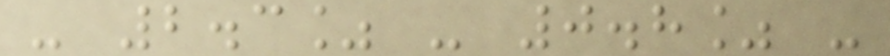- 2.3% - 0.8% -
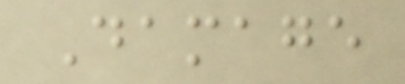Damage
